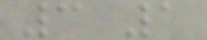3 1
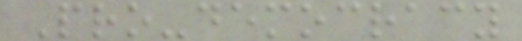Pro-democracy
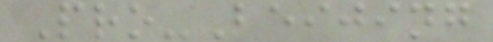Pro-Beijing
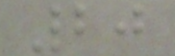20
